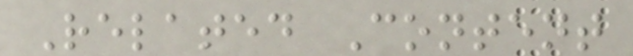Related Content
